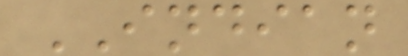INDIAN
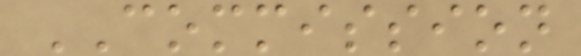COMMISSION
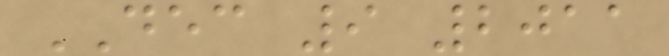DEC 9 2011
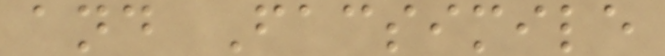and Facsimile
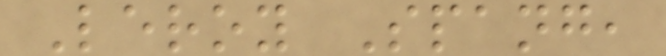Leroy Spang,
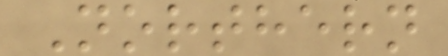Northern
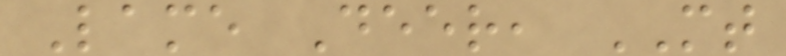Lame Deer, MT
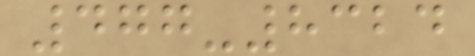477-8324
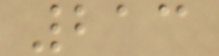213
